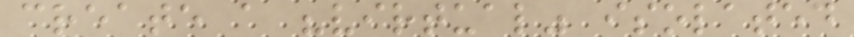create a "virtual" isolated
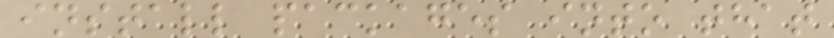install packages into that
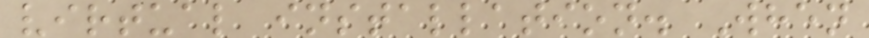virtual installation. When
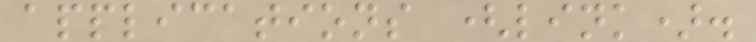applications (link).
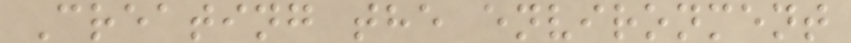Creating the environment
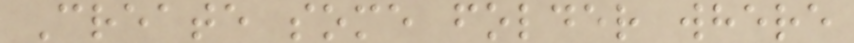Create some folder where
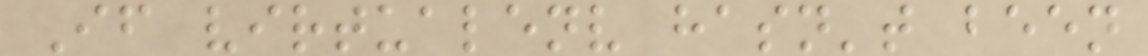If virtualenv hasn't been
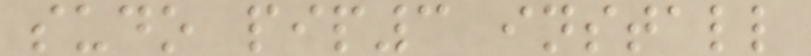sudo pip3 install
